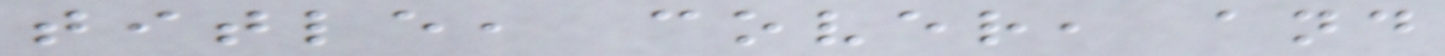title, cover, and
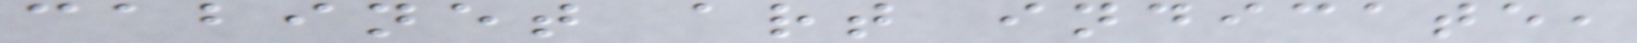cabinet art indicate,
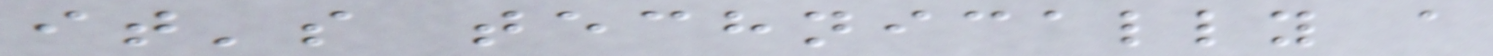it's technically a
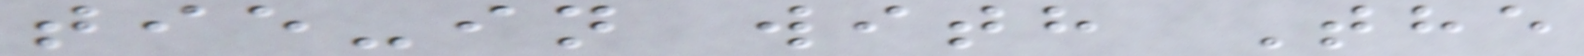tie-in with The
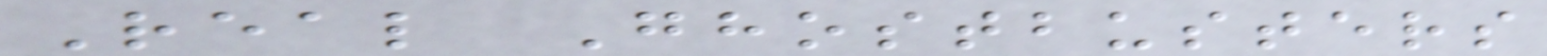Real Ghostbusters
